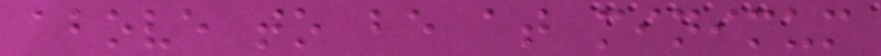above to be at minimum
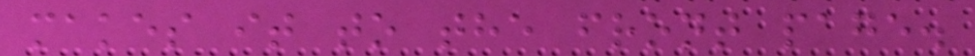makes it to the front page.
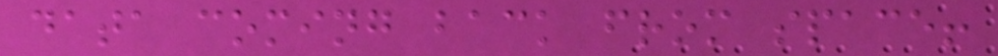data coming back from space!
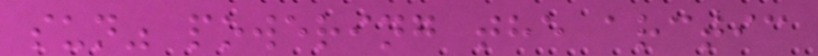sun" powering the arctic
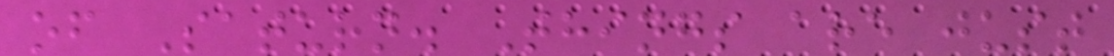of Saturn. Things are just
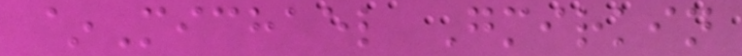~Michael Gmirkin
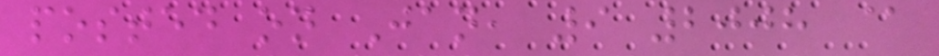posted on Jan, 9 2008 @
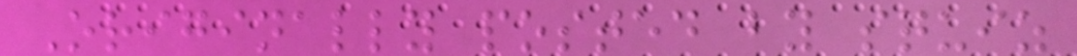Originally posted by squiz
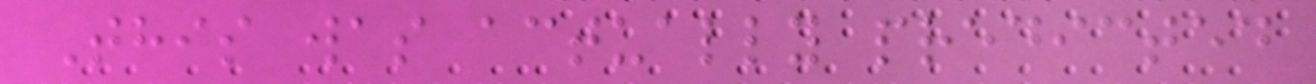This was actually predicted
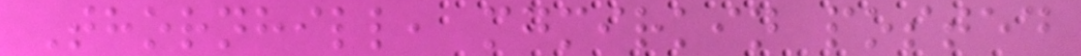Thornhill, mgmirkin posted
